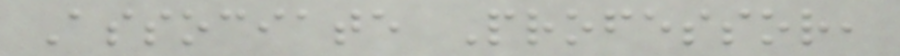Associate Professor,
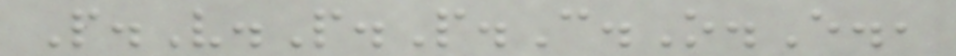P.V.P.P.C.O.E.,
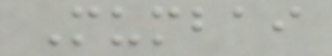Mumbai
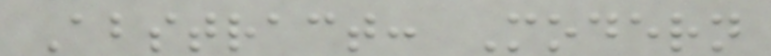Abstract: Modern
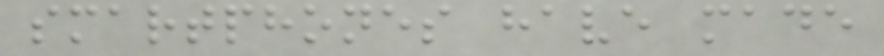smartphones have made
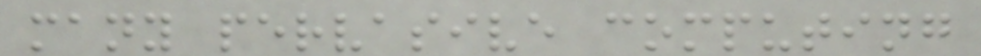many pervasive computing
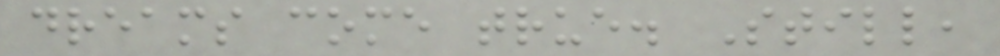dreams come true. Still,
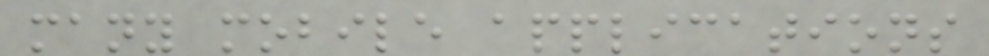many mobile applications
